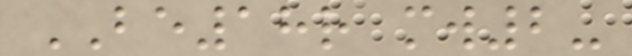BE18r mw2-
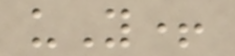uY+
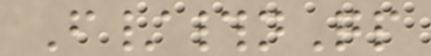F/#nQp
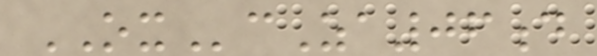OXcZa06d
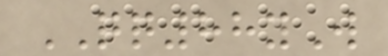QQ88yW
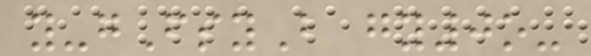y-gFsyB gy0o-
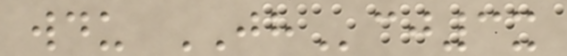wdu JHcj3x
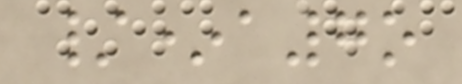/*a7o
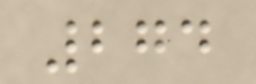274
